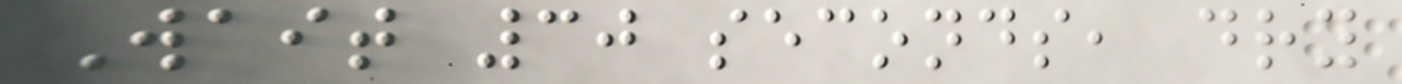Wait 30 seconds, dry
